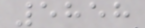5858
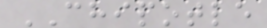CHIPOTLE
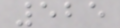525
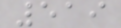519
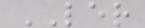LER
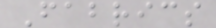Fabrics
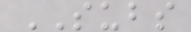SUBS
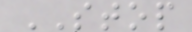STOP
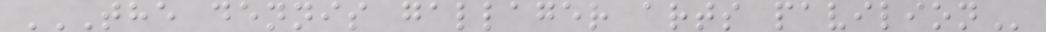THE DENNIS GALLAGER ARTS PAVILION
